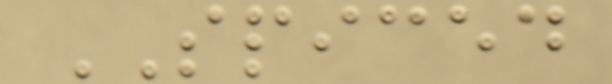SPICED
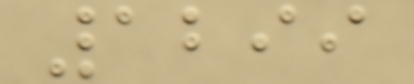1299
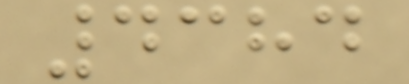4384
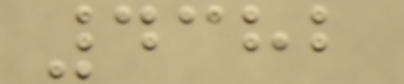4382
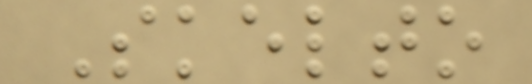Skelto
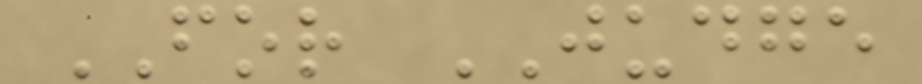FOR JUDGE
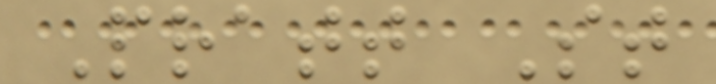Pratt St
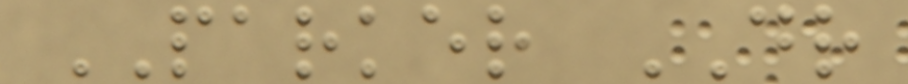PARKER DR
